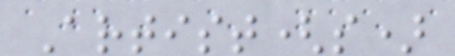Artist(s)
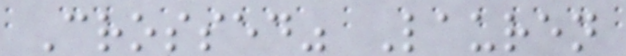Crossed" Lauren
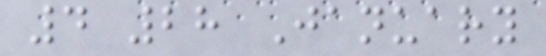4 28 January
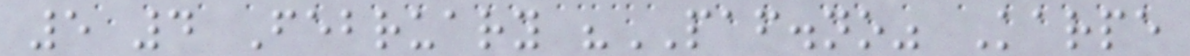5 4 February "PAF.no" Karpe
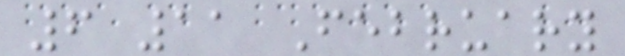6 11 February
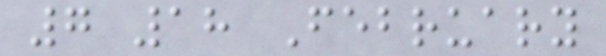7 18 February
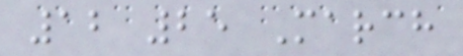12 25 March
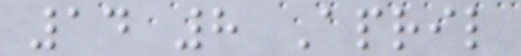14 8 April
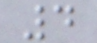4
